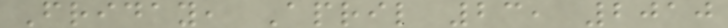Friday, April 23, 2010
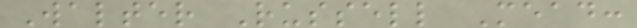Walter Russell Mead:
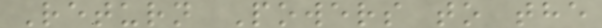Return Powers to the
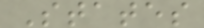States
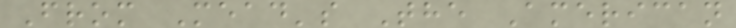From Mead's The American
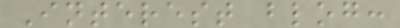Interest blog:
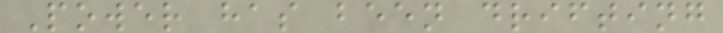Power has been drifting
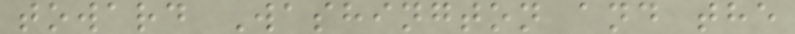toward Washington and the
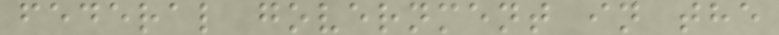federal government in the
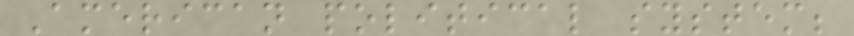American political system;
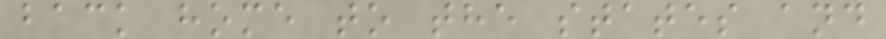back home to the states and
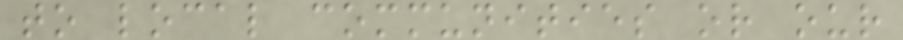to local communities or our
